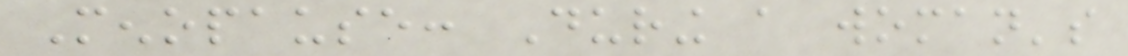Menopause: During a woman's
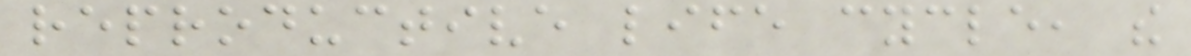reproductive life cycle, the
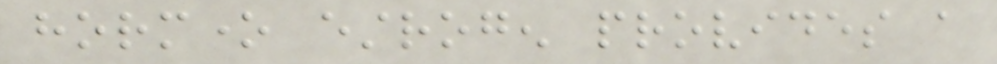hormone estrogen provides a
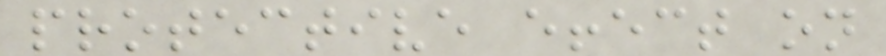protective effect on
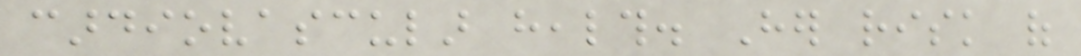cardiovascular health. Her risk of
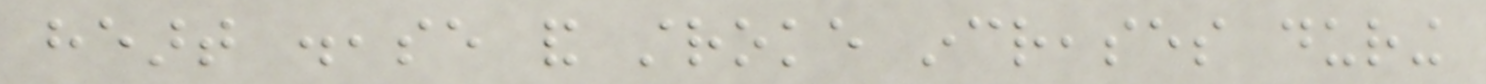heart disease and stroke increases during
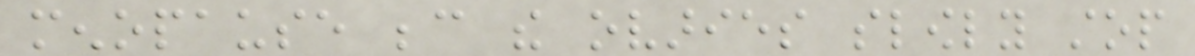menopause because the ovaries slowly stop
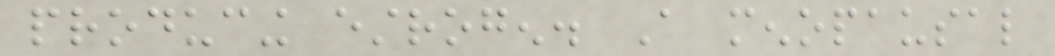producing estrogen. A menopausal
